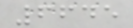6645
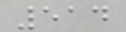514
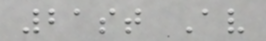21st Av
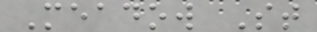Meadow St
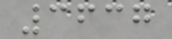3637
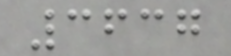3637
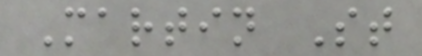Martin St
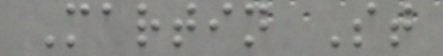Martin St
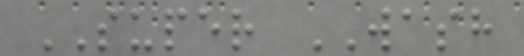SUPER WASH
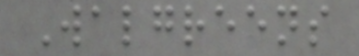Walgreens
